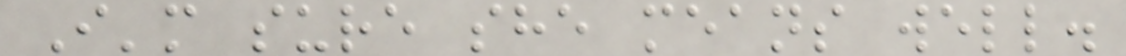I'm sure she means well.
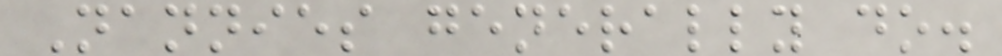Nannies generally do.
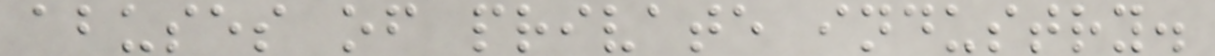abuses of private industry.
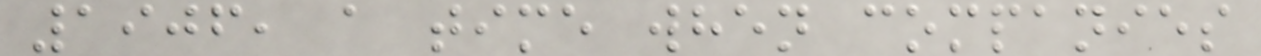1906, a time when companies
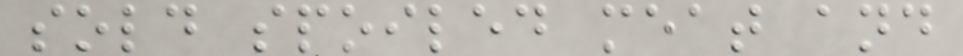sold spoiled meat and
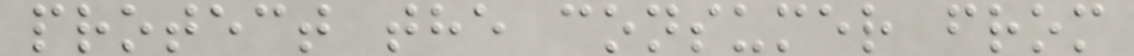protect the consumer from
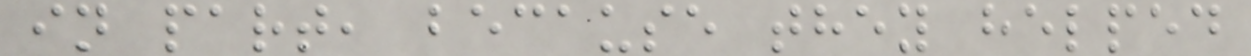in part, because they helped
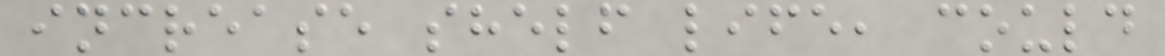increase shelf life, could
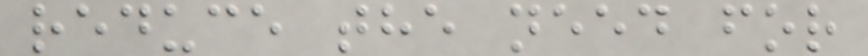reduce the need for
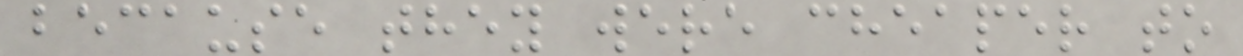because they were cheaper to
